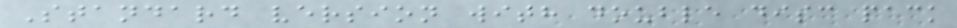Standard version with double disc pack
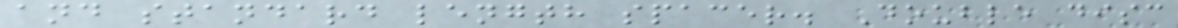and standard length spacer. Double disc
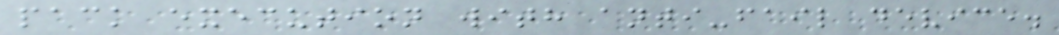pack execution with anti-fail device.
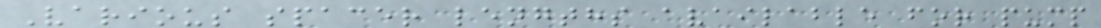Various spacer lengths available for pump
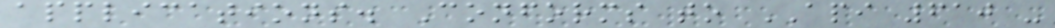applications. Conforms to API 610 -
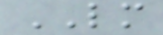LM
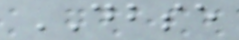DBSE
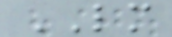LM
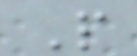P
